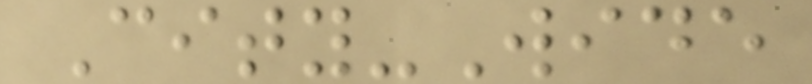City-Wide
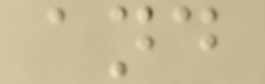and
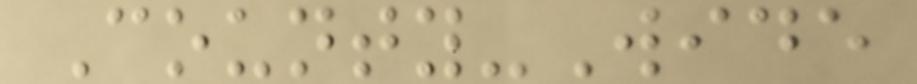County-Wide
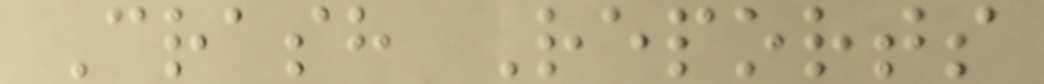Crash Reports
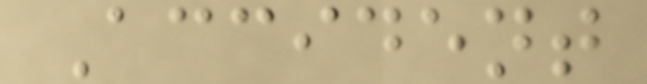Accident
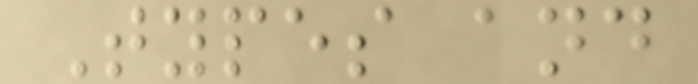Types and
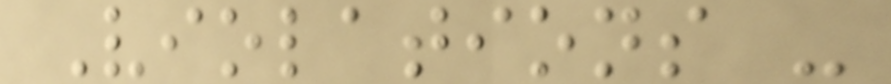Violations -
